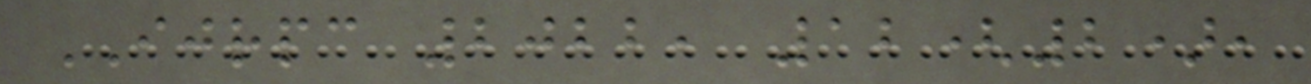IJRPC 2022, 12(2),
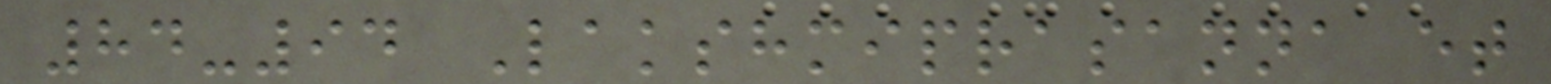84-94 Lakshmiprasanna et
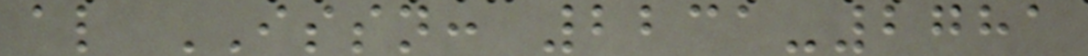al ISSN: 2231-2781
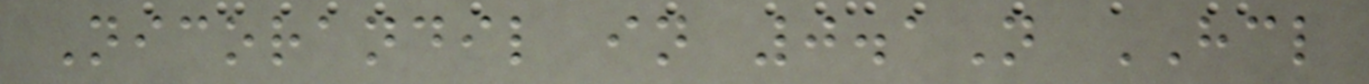Nicorandil in 0.1N HCL
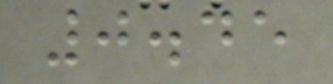0.45
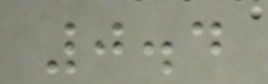0.4
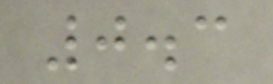0.3
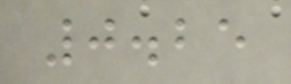0.25
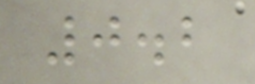0.2
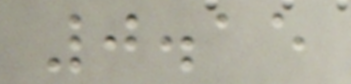0.15
